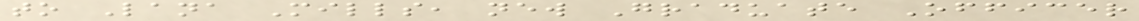to Lana Mills, new Graduate Officer
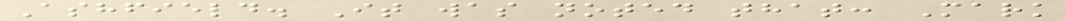Ashfield. It was noted that: Mark
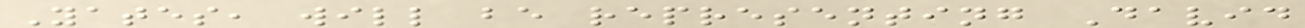Yates, will be representing David
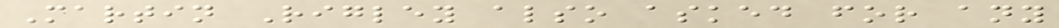Martin Rigley also asked for any
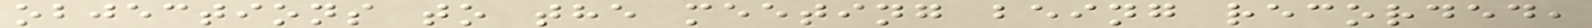objections to the meeting being recorded,
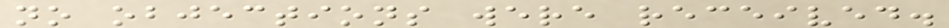no objections were received.
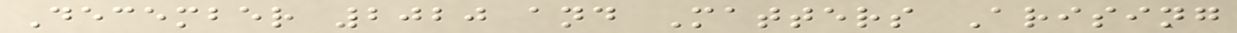December 2020 and Matters Arising
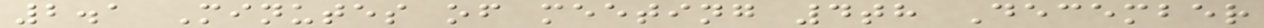2.1 Minutes of meeting 4th December
